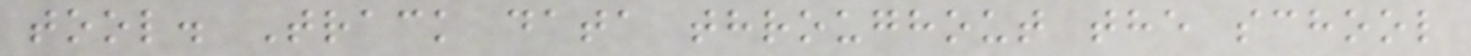tool. Track data throughout the school
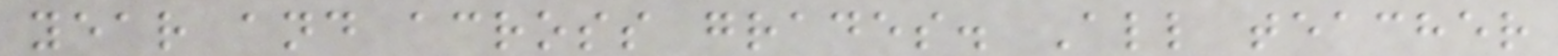year and across grades. All teacher
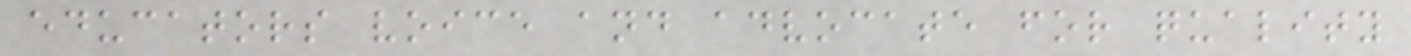educators voice and advocate for quality
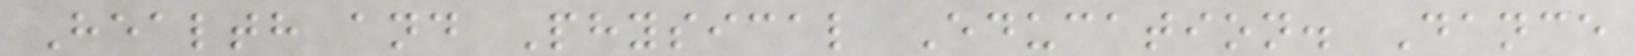Health and Physical Education. Dance
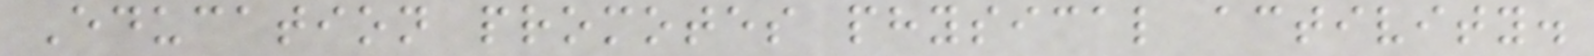Education promotes physical activity.
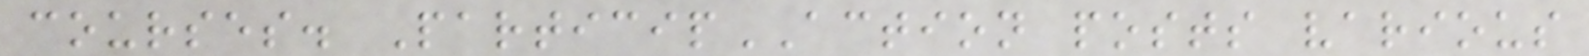courses. ParticipACTION posts various
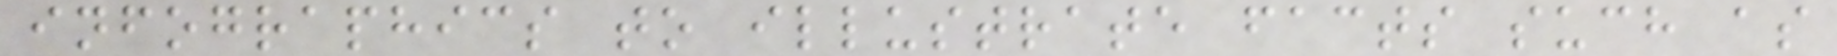infographics to illustrate facts such as
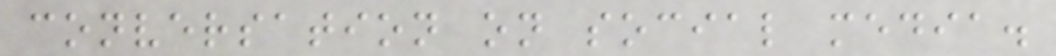conversation on social media.
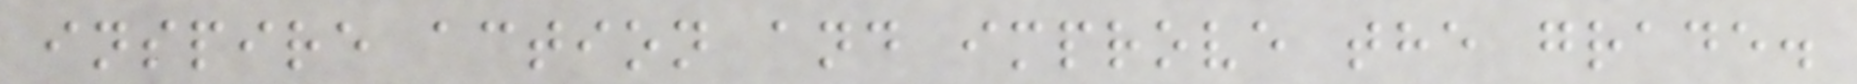inspire action and improve the grade.
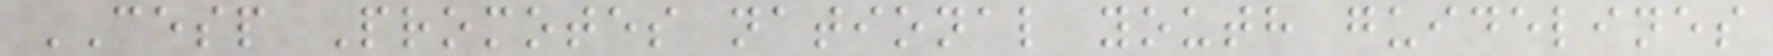CESP Promotes national youth guidelines
